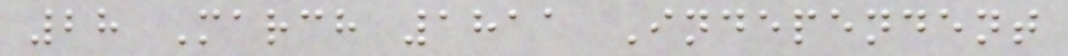28 March 1811 Independent
